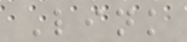Link
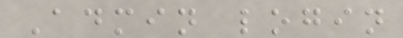Admin login
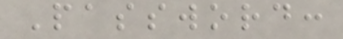Password:
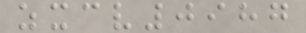zxcv0987
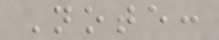Note:
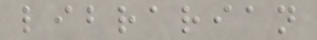librarian
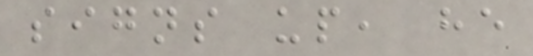signs up, he
